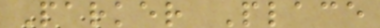Parker Place
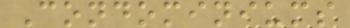Condominiums
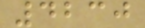4230
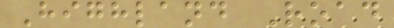Highland Road
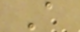A
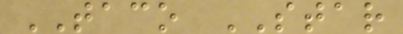TACO STAR
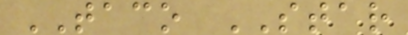TACO STAR
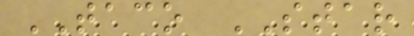TACO STAR
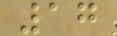17
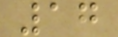17
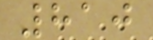810
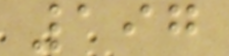197
